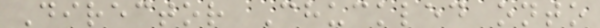Director Chuckled onto
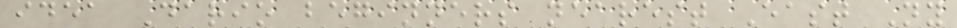idea Dario beginners nearest East Ny
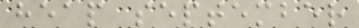heap september
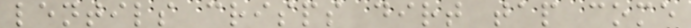lentils crisps dirt tap come
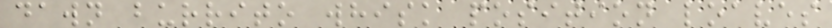dawn burrito whisk position loaves
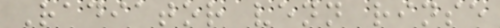Radiator venn rinse
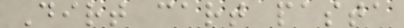Dirt cart pasta
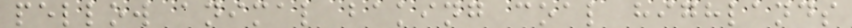pellow animal baking coal highlands
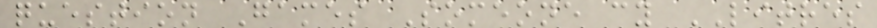question Games Someone cy LITRES
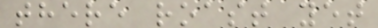there roast yet
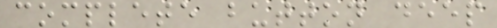complete button deep
